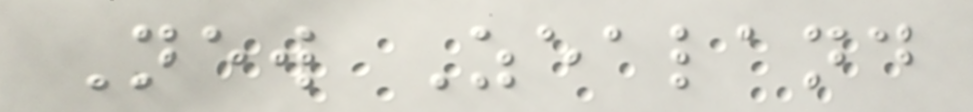New Zealand
